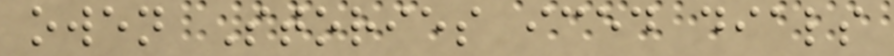owen Stories iced dials
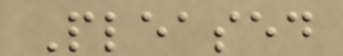Pleased
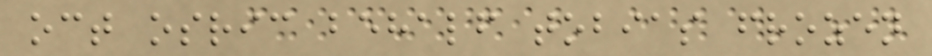oct osric behalf tobias frozen
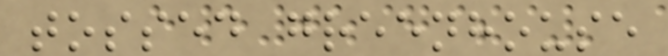tossed greenhouse
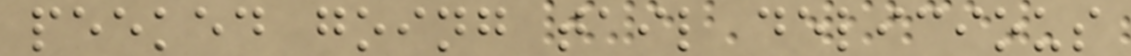peeked going tail delicious
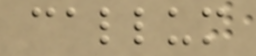callum
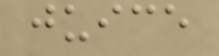juice
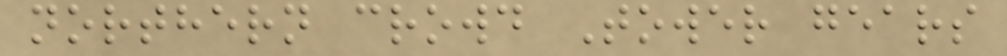northern crowd Tower gears
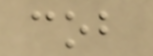cob
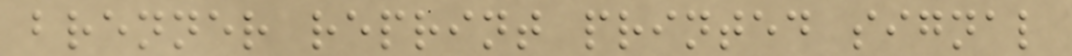brenner reprint printed signal
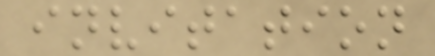invitation
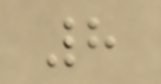8
